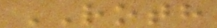ROTH
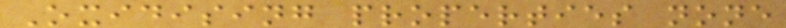Oxidising properties none
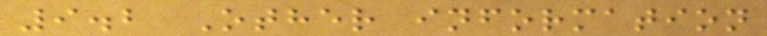9.2 Other information
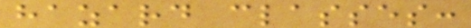hazard classes:
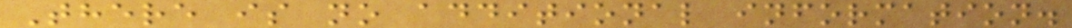There is no additional information.
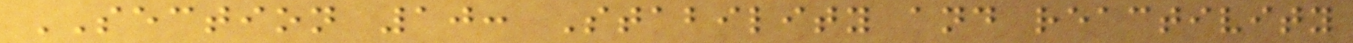SECTION 10: Stability and reactivity
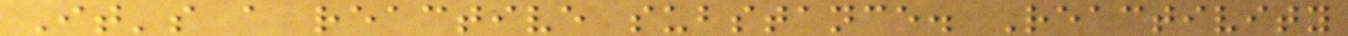It's a reactive substance. Reactivity
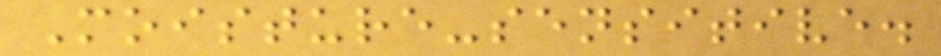Moisture-sensitive.
